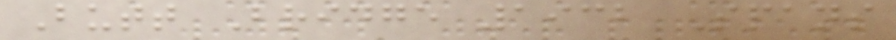Butt Bridge 1932 Spans
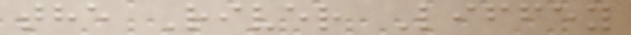the River Liffey
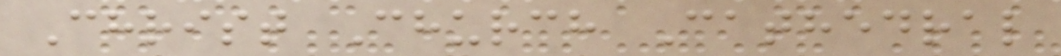Christ Church Cathedral
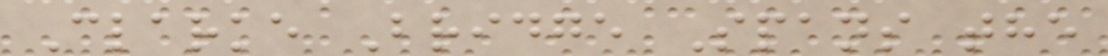Clarke Bridge Spans the
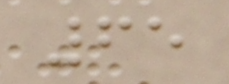65
